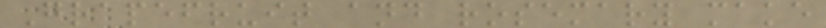Grapefruit and rosemary make
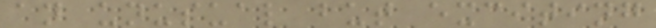an unusual but exciting
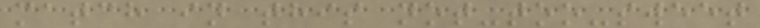match in this not-too-sweet
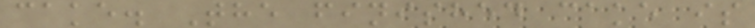cake. The finished cake is
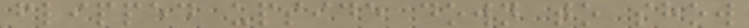flipped upside down to show
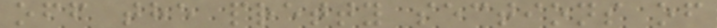off the pretty sections of
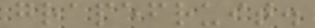grapefruit.
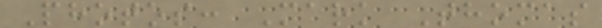Photos: Mark Thomas
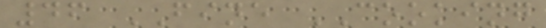46 FINE COOKING
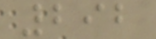292
